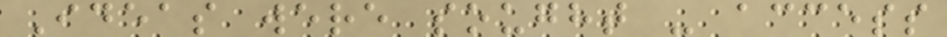Ideas were sought - access
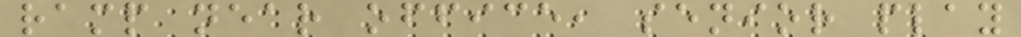ramp near office, senior play
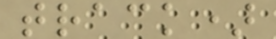track)
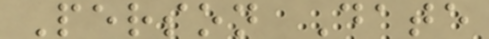Person Date
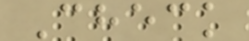Check
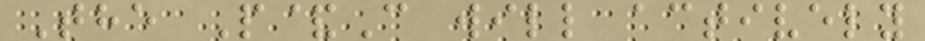The P&C will actively
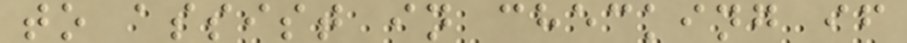to assist in checking if
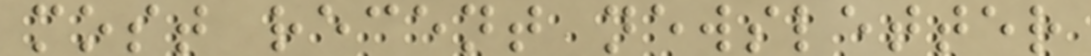most recent newsletter
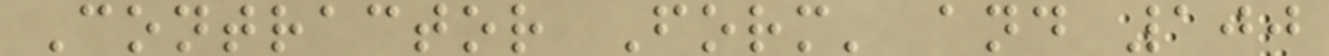Contractor Form' and 100
